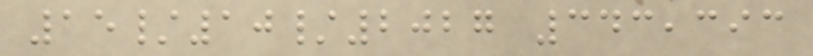15/10/2027 343,393
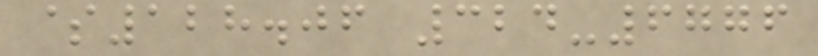$128.06 324-6776
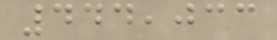444,033
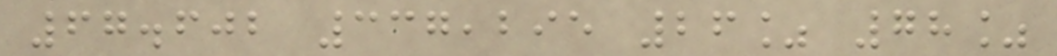67.602 337,295 26% 78%
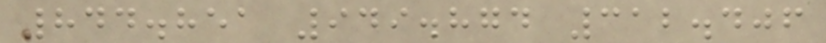844.851 949.874 312.406
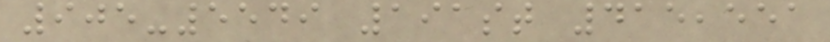905-5549 191st 415,551
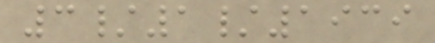3/1/1939
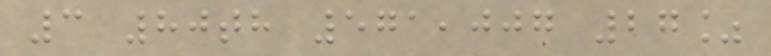3 80th 571,007 27%
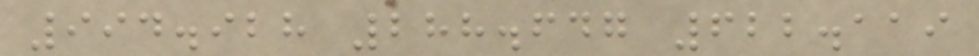994.928 288.647 622.119
